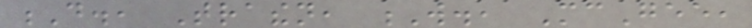D., Trathen, W., McGee,
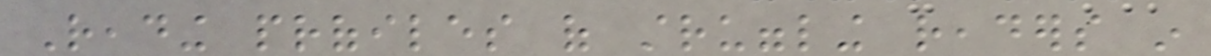Reading profiles of struggling readers in
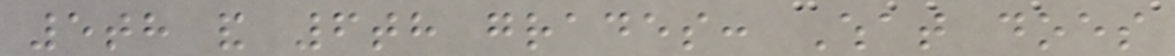5th and 6th grades: What does
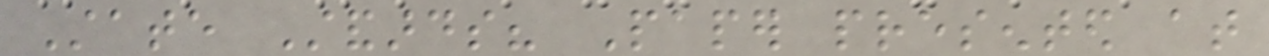State Standards? Paper presented at
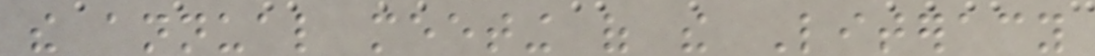the annual meeting of the Literacy
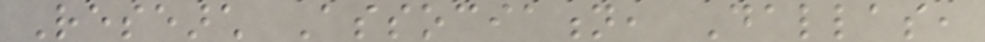Research Association, Dallas,
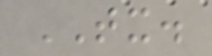TX.
